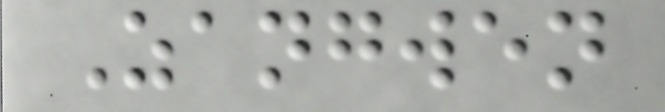Zangwen
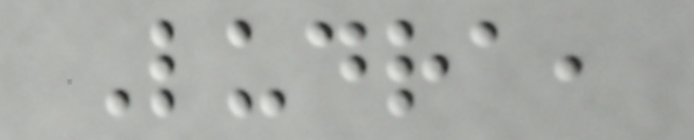Ludra,
